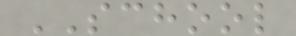SCHOOL
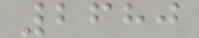2680
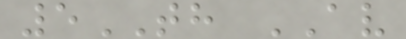5TH AV
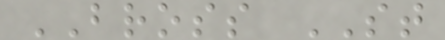BROSS ST
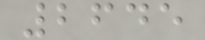2645
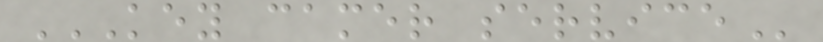KEY CAMER SERVICE
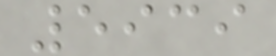5939
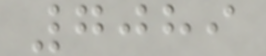7089
